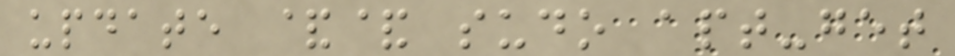update && sudo apt-get
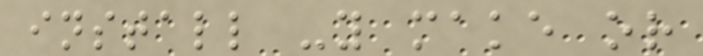install -y make or
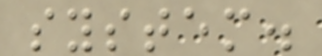system.
